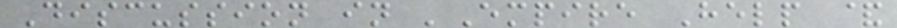Discussion in 'Empire Help &
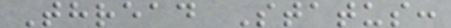Thread Status:
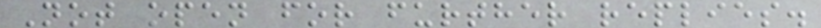Not open for further replies.
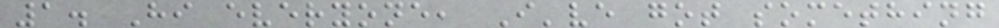1. Hi everyone, I've got something
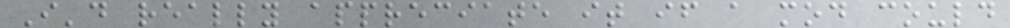I'd really appreciate it if a mod could
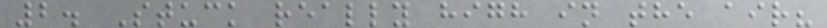2. Stuck really high in the air?
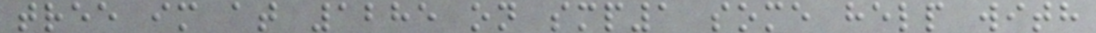tree im at 1285 on smp1 some help with
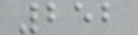252
